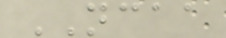NCAA
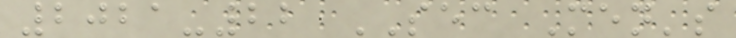2021-22 SEC Men's
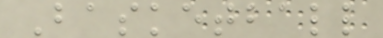Basketball
